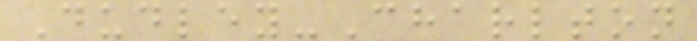Dudley-Charlton
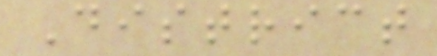District
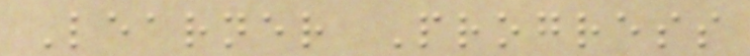Learner Progress
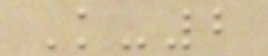K-2
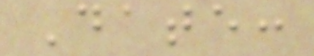Date:
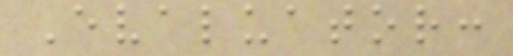Evaluator:
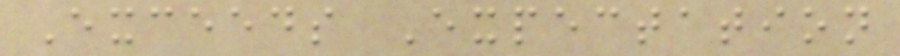Exceeds Expectation
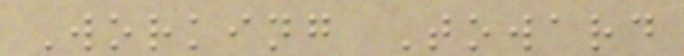Working Toward
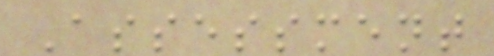Assessment
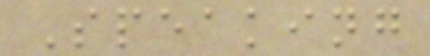Speaking
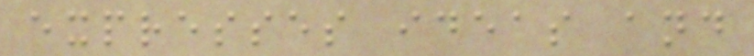expresses ideas and
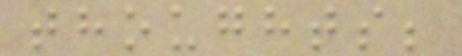thoughts;
